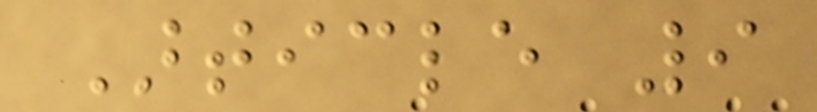Article 9
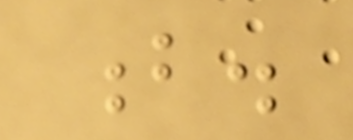b.
